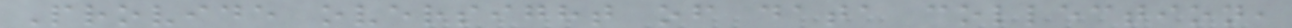Provide oversight of data collection,
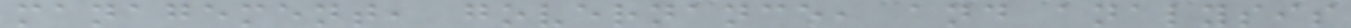management, governance, and analysis
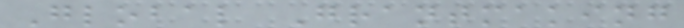Global Grantmaking
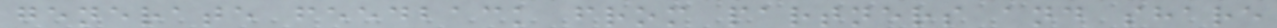generate feedback from partners and share
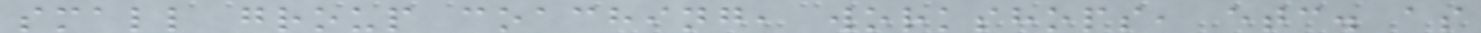small group coaching, workshops, etc. as
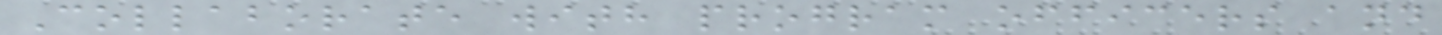Collaborate with program officers and
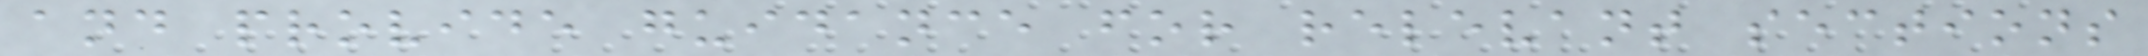and provide guidance for relevant sections
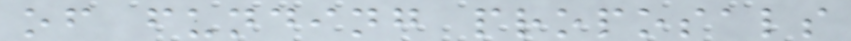of funding proposals
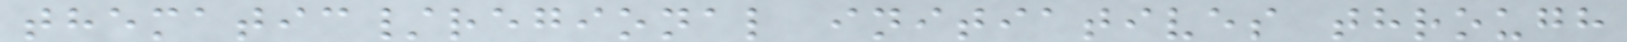thematic/regional initiatives through
